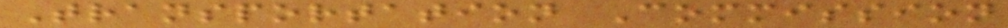Transportation Commission
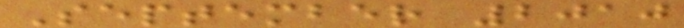September 2010
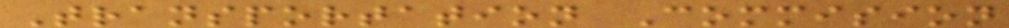Transportation Commision
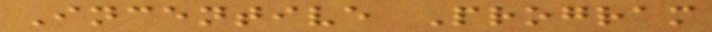Incentive Program
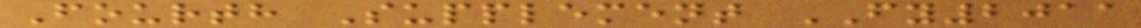Fourth Supplement FY2011
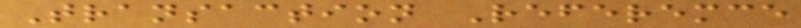Transaction Referemce
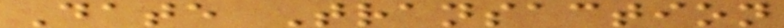Date Transaction
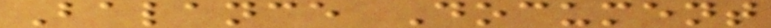Balance Document
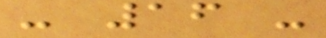- 16 -
